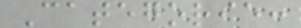Categorie:
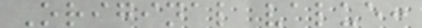Original value:
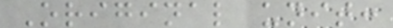Original unit:
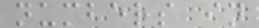numbers in
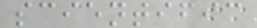scientific
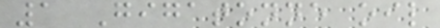1 Gigatonne oil
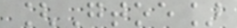[Gtoe]
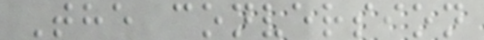The conversion
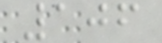106
